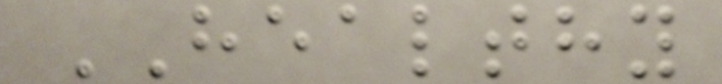HEALTHY
